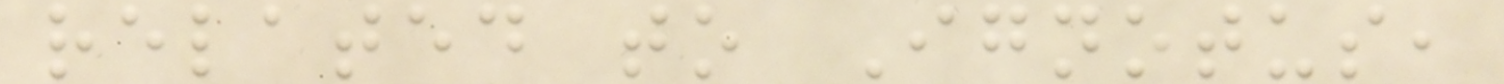related to Ignotus,
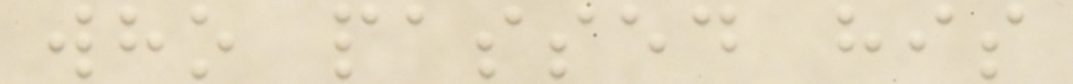who passed his
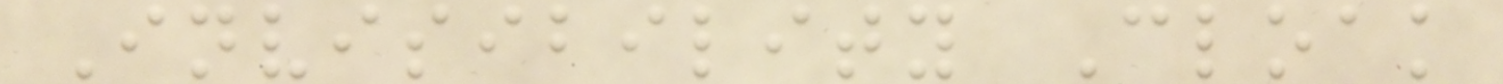Invisibility Cloak
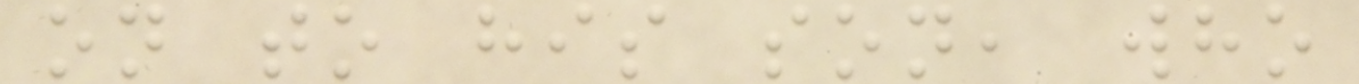on to his son, who
